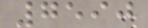7590
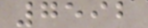7592
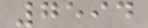7594
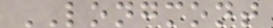LONGMONT
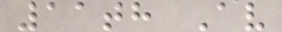11th Av
